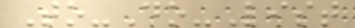To-Do-List
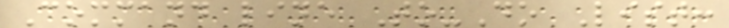Command line To-Do List:
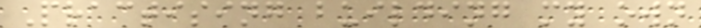Practising building my own
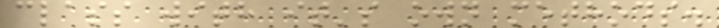class with it's own methods.
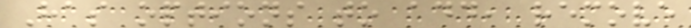Has options to add, remove
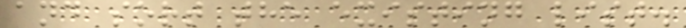and sort the existing list.
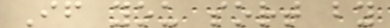If you sort by
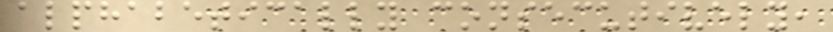alphabetically consecutively,
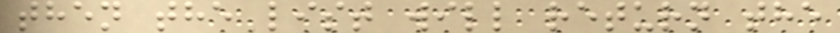then the list will return the
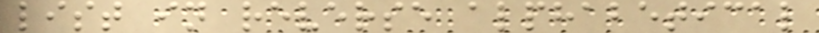list in reverse alphabetical
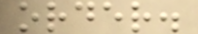order.
